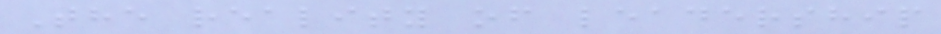The reality of leadership
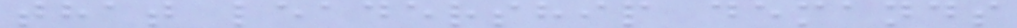that leadership demands
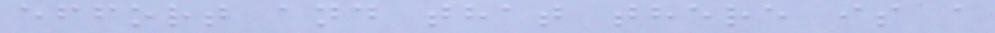effort and that there is a
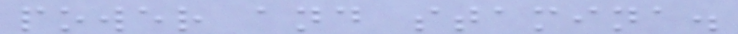power and stamina.
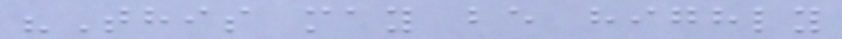"This may be highly
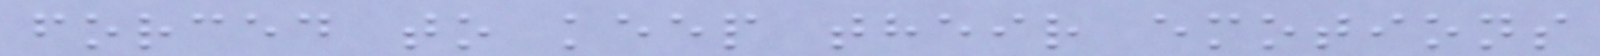forced to keep their emotions
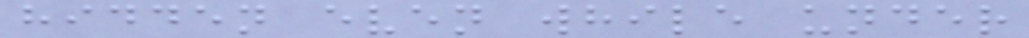hidden even while under
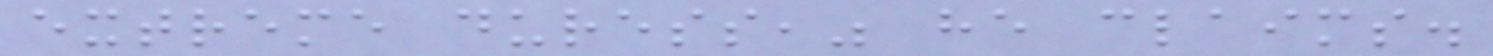extreme duress," he claims.
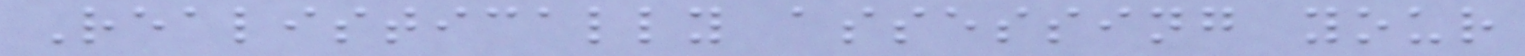Realistically assessing your
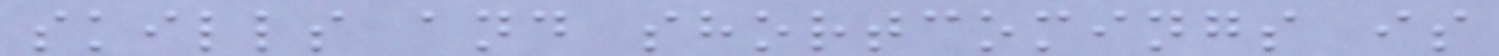skills and shortcomings is
